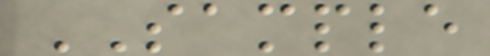SAMPLE
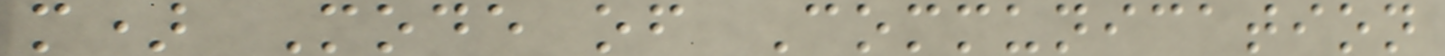m) Mode of Communication
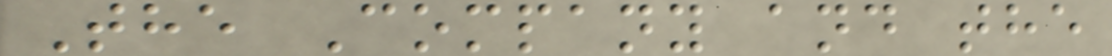The Company and the
